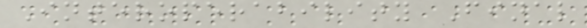Interoperability Final
